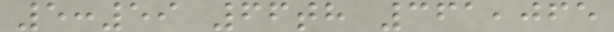5:59 66th 361,065
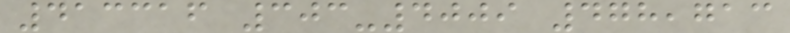413316 303-4009 478,713
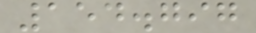154.797
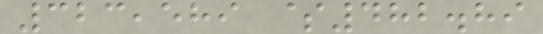323,589 $482.89
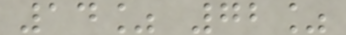14% 72%
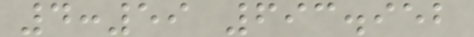4:59 693.952
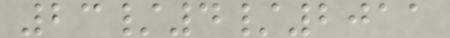23/4/2011
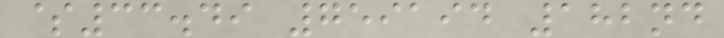$33.49 759194 182nd
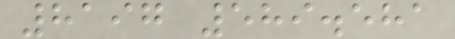8197 589.581
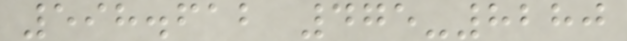598.612 475-8280
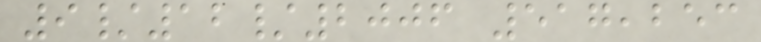9/12/2006 517,253
